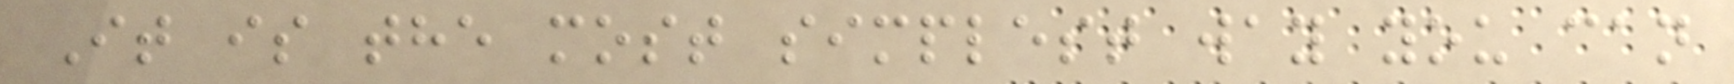It is the most simplest way you can
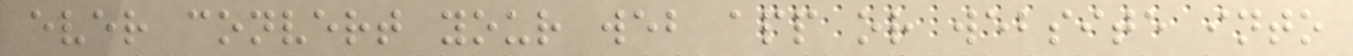ever convert your web app or website into
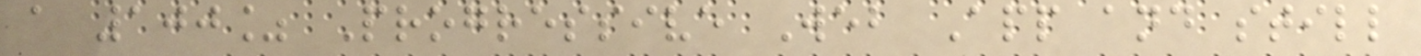a 100% Progressive Web App and still
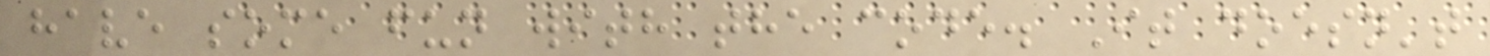have some fun with the code. It doesn't
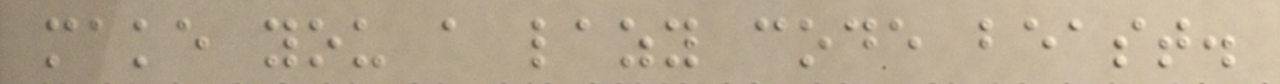make you a lazy code beast.
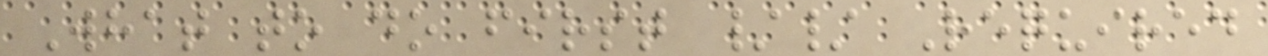What to do first // Required
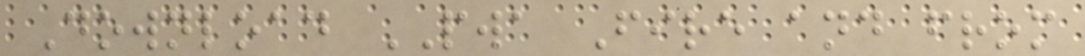Download PWA Fire and from
